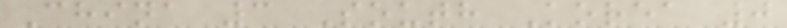China 3 South Korea 0
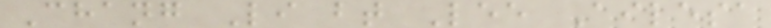Chang Li bt Lee Ailesa
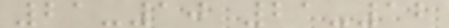21-10 21-12
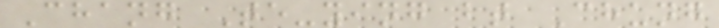Chang Te-ying bt Chung
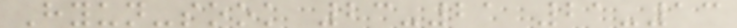Hyun-sook 23-21 21-13
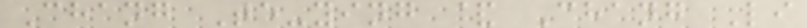Chang Te-ying & Chang Li
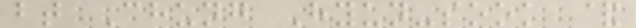bt Chung Hyun-sook &
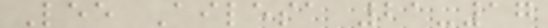Lee Ailesa 21-17
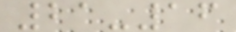21-16
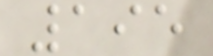195
